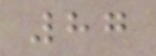87
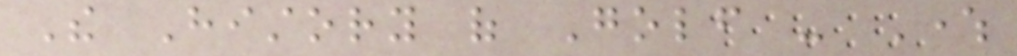The History of Golf - Where
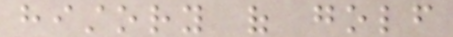history of golf
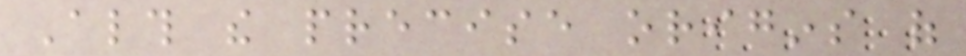Although the precise origins of
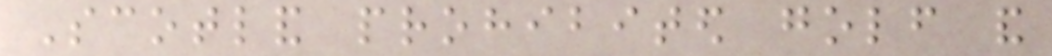Scotland prohibited golf and
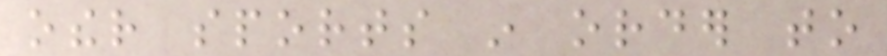other sports in order to
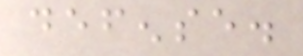defense.
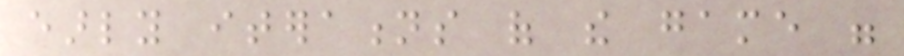early iterations of the game were
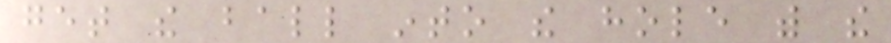get the ball into the hole with the
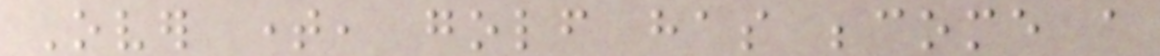Over time, golf has become a
